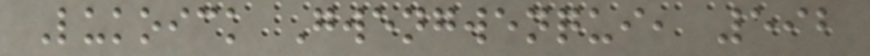Lukoick Gwengwenqui, 592
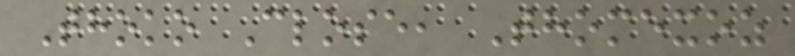Thoko Close, Thomexoz
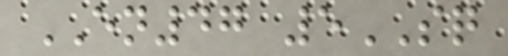EN47 5SQ
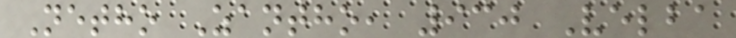Netho Zantho, 930 Velba
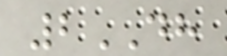2DH
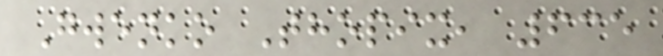Gwenko Thopix, 635
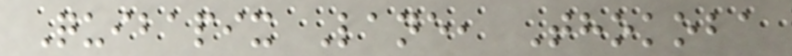Quibapix Lane, Thokoba
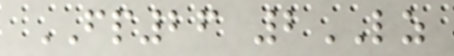FP26 2LZ
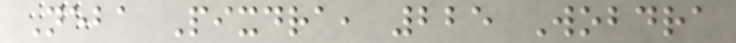Neba Pixdra, 225 Wobdra
